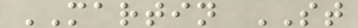MARTIN ST
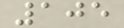105
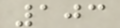103
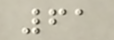61
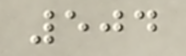504
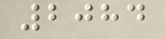2084
